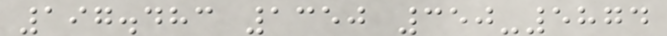197.483 1350 350-5874
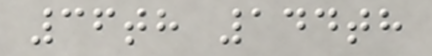36th 144th
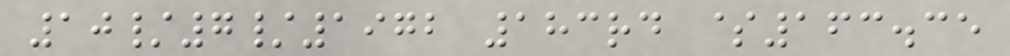10/7/1972 183rd $163.35
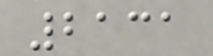2131
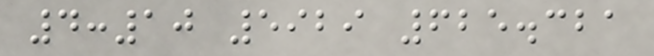4:10 5929 625.321
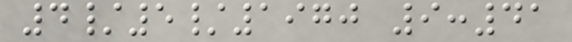4/5/1970 9:41
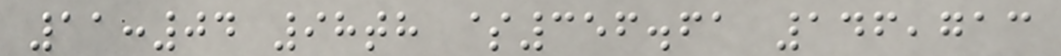11:04 98th $356.61 146,713
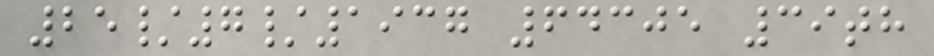25/7/1937 64305 39th
